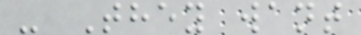- They want
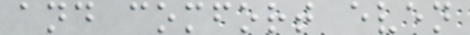and comfort even
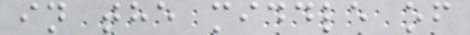in the middle of
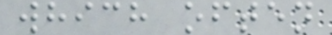which often
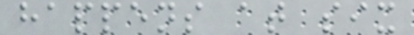happens at six
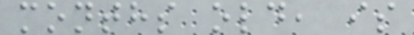months old, is
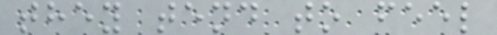they tend to feel
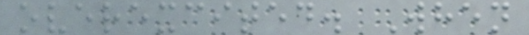overexcited. When
